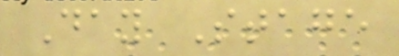Day Stage
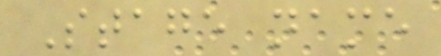Stage name
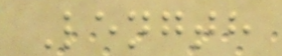Length
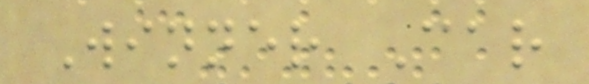Winner Car
